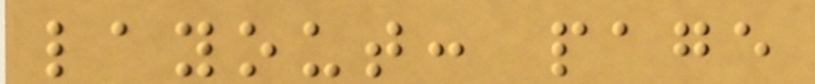layout: page
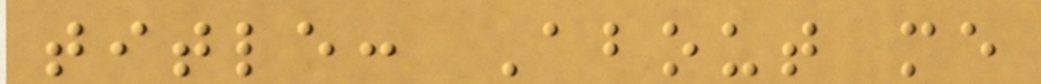title: About me
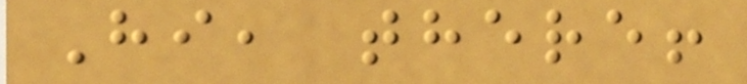Hi, there!
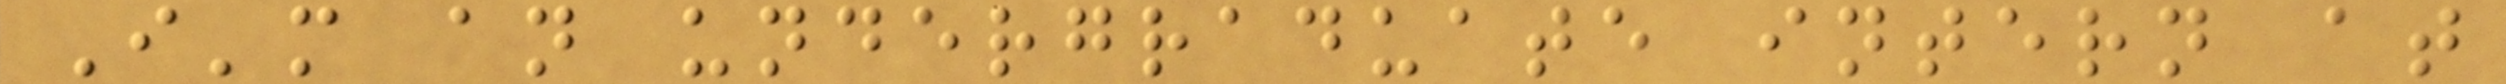I'm an undergraduate intern at
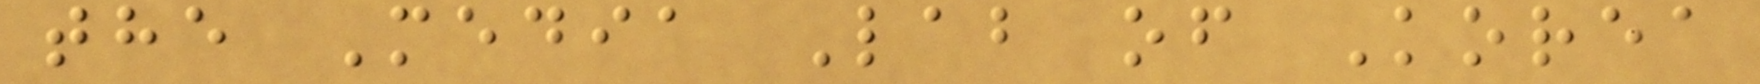the Media Lab of Korea
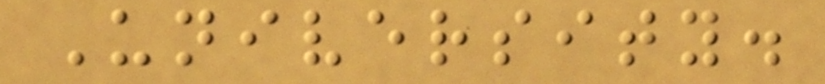University.
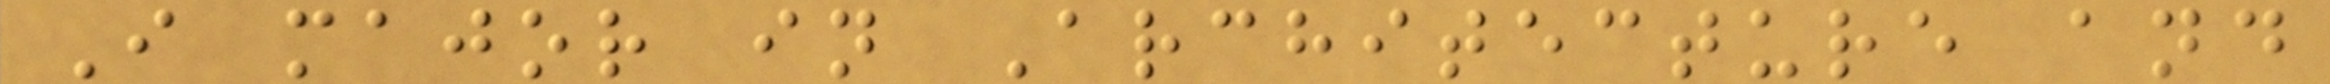I major in Architecture and
